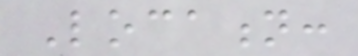Location:
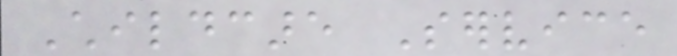Childcare Service
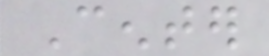Center
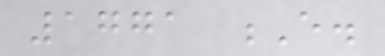1771 E.
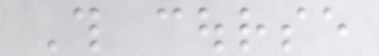This course
